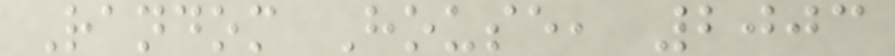Random House, 2003
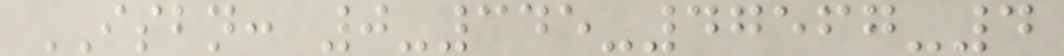ISBN: 0-345-47567-4
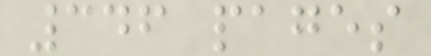346 pages
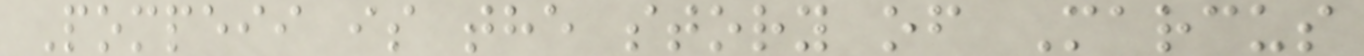Pompeii is the story of Marcus
